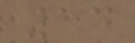14
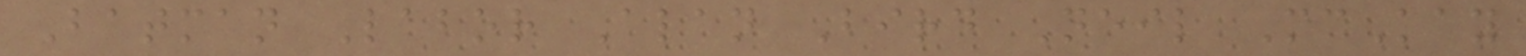Batman Labor Alan Bird Neil McKay
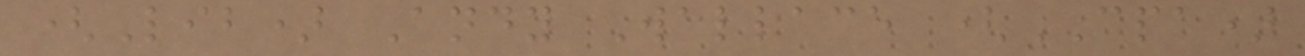(Lib) Andy Wallace (CPA)
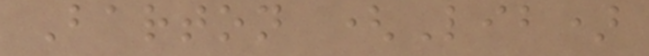Barton (Lib)
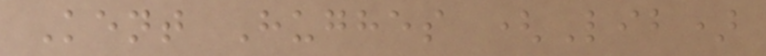Kent Hughes (Lib)
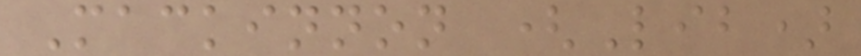Mackinnon (Lib)
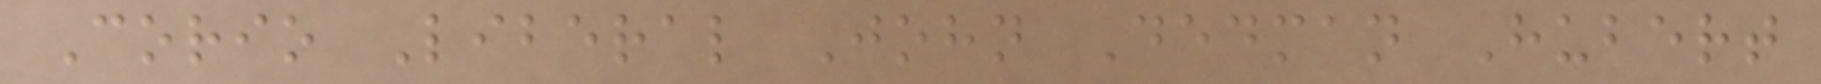Corio Liberal John Dedman Hubert
